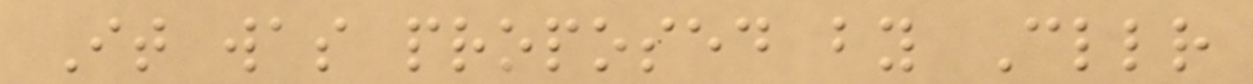It was proposed by Cllr
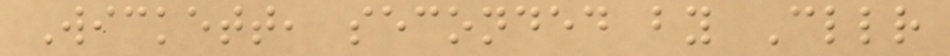Wickett, seconded by Cllr
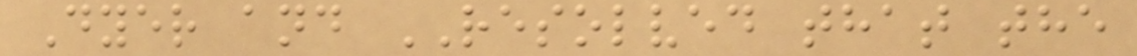Dyer and RESOLVED that the
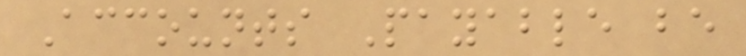Accounts Payable be
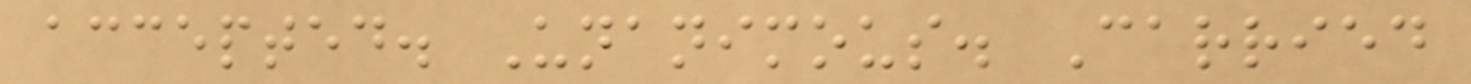accepted. Unanimous. Carried
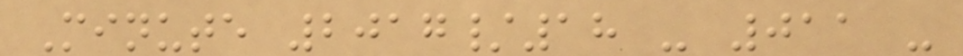Minute 2017/18 - 011 -
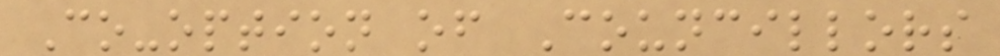Co-option of Councillors
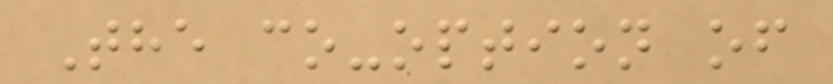The co-option of
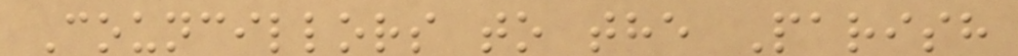Councillors to the Parish
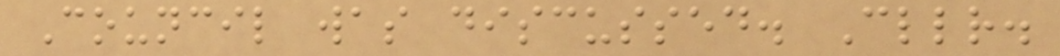Council was discussed. Cllr.
